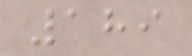189
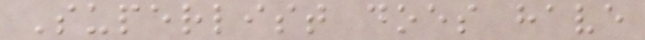Superlist does have
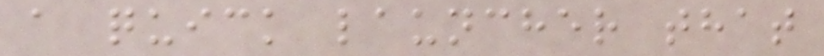a quick launcher that
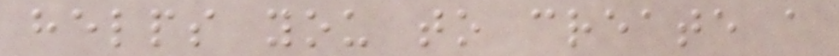helps you to create a
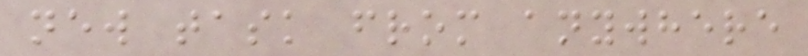new task from anywhere
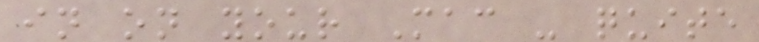in on your Mac - quite
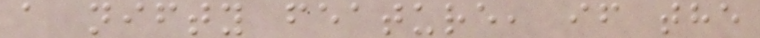a nifty feature, if the
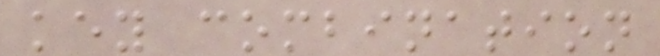key combination
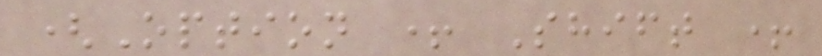(Option + Shift +
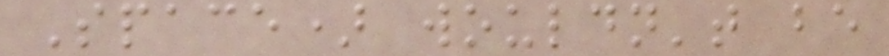Space) wouldn't be
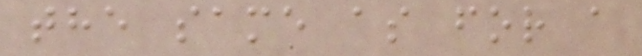the same as for a
